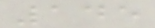145
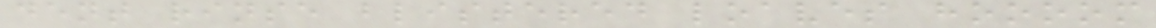dent rinse blistered loaves hoooom
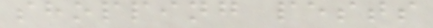shopping pests
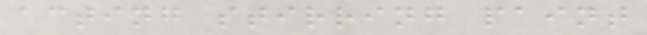acting stirring paint
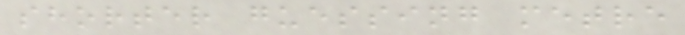shorter guessing metre
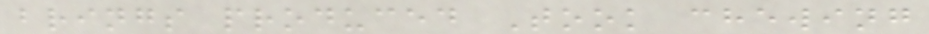brings produced Took chewing
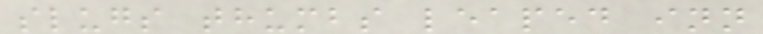slugs thumbs leaped inn
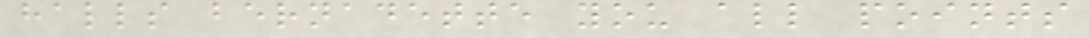halls bernadette you all points
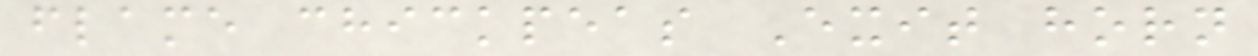flame chickpeas Exit horn
